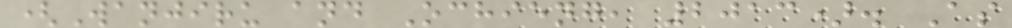(Wanjiru and Ochieng, 2013). As
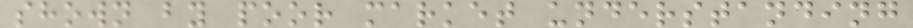shown by poor market understanding
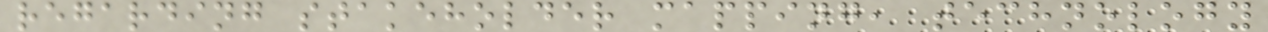regarding stakeholder mapping, technology
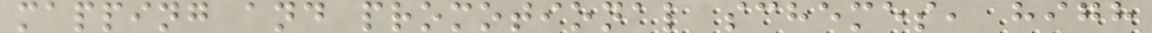mapping and promotional schemes, high
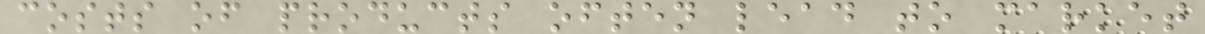costs of products often lead to market
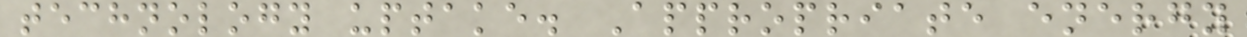technology uptake. Appropriate energy
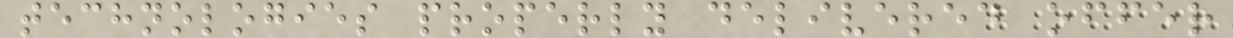technologies properly delivered offer
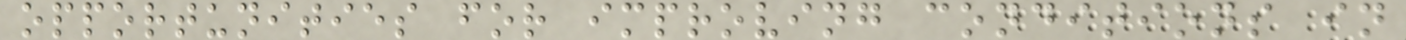opportunities for improving conditions in
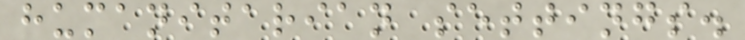humanitarian settings.
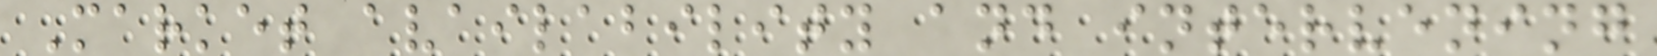Market availability and intervening
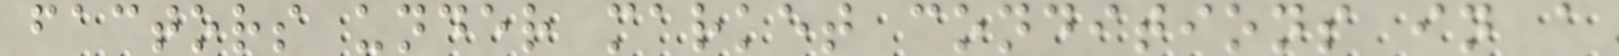factors under market conditions in a
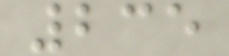235
